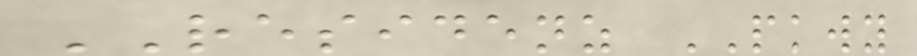RESIDENZ PKWY
